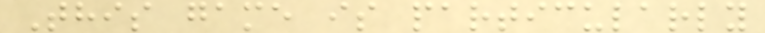This game is particularly
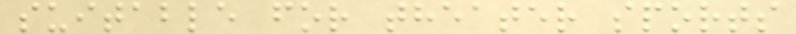suitable for theater sports
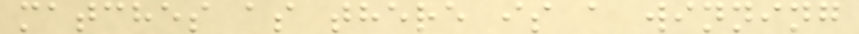matches as there is a winning
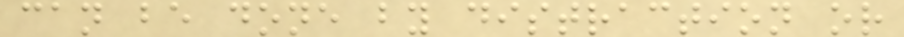can be done by distraction or
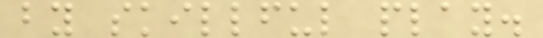by skillful play.
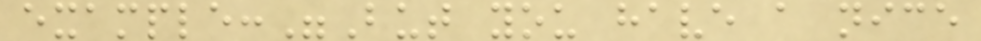example:"But you have a nice
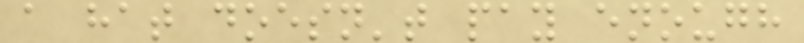a hat doesn't pay enough
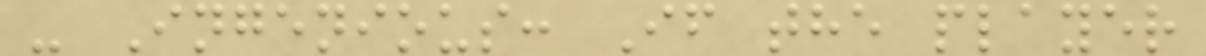- Ingenious: If the player
